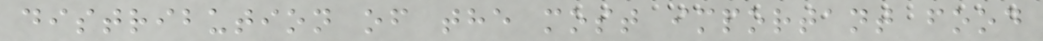distribution of the most important food
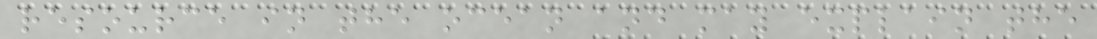resource in the ocean and may explain the
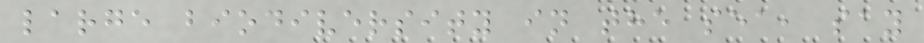large biodiversity in the sea, say
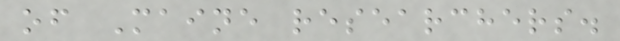of Maine researchers.
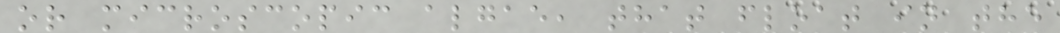or microscopic algae, that float in the
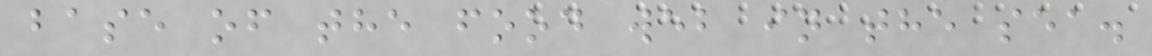base of the food web in the sea.
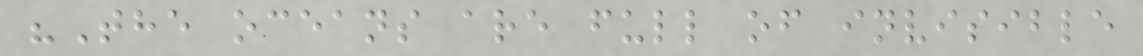"The oceans are full of invisible
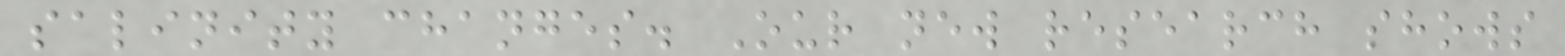salinity changes. Our new research shows
